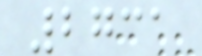2731
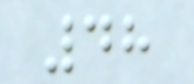48
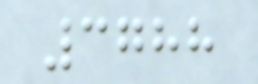3788
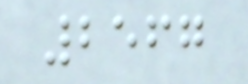2567
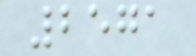2571
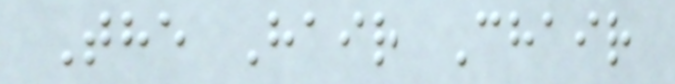The Hair Chair
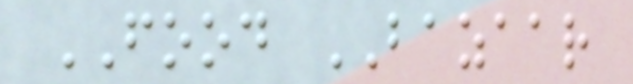FOOD BAZAAR
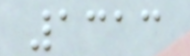1313
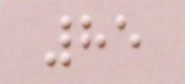85
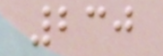230
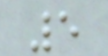5
